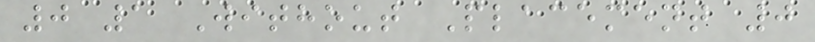0 1 Without Placement 0
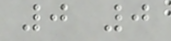0 0
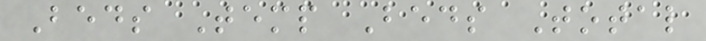Beds Temp Beds Total
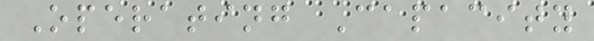Operating Capacity
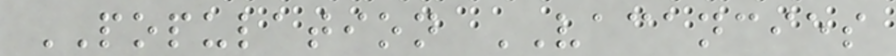POPULATION VACANCIES
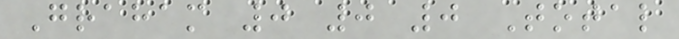Graham 0 0 0 Total
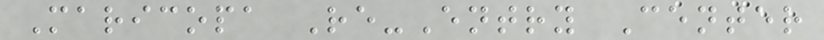Maricopa Re-Entry Center
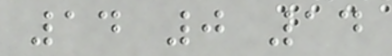14 0 14
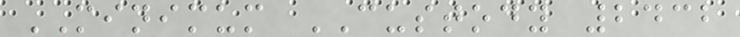MINIMUM CUSTODY 2432
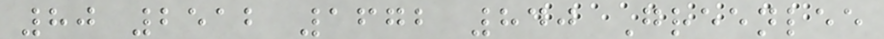80 2512 1672 840 Greenlee
